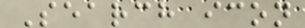Search icon
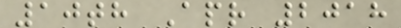10th Apr 2018
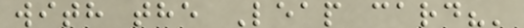with the Leap card?'
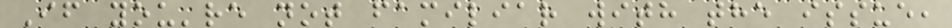If you're not familiar with the issue,
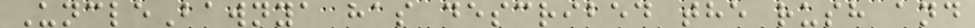UncleBawnya has described the rush and
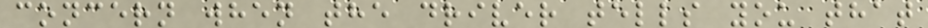concern when the driver tells you that
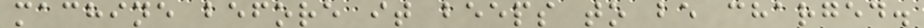machine before it beeps to be charged.
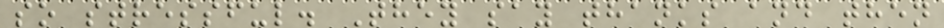so stressful. They say thanks and then
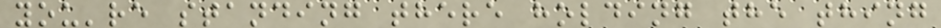you're standing there holding the thing
